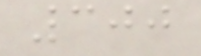300
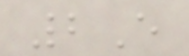2E
